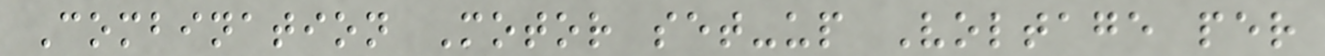Combination Motor set-up Voltage per
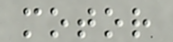motor
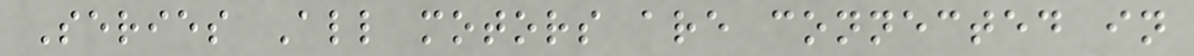Series All motors are connected in
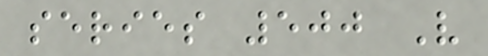series 500 V
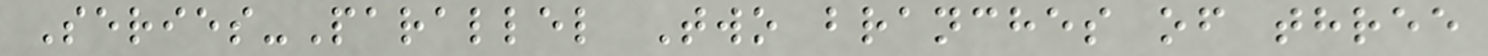Series-Parallel Two branches of three
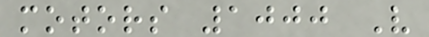motors 1000 V
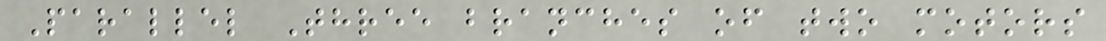Parallel Three branches of two motors
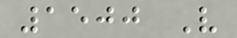1500 V
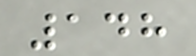148
